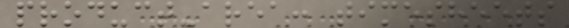product-area: timesheets
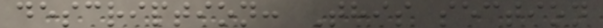description: This section
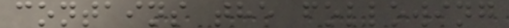contains the following
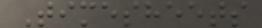Timesheets
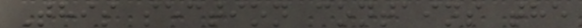This section contains the
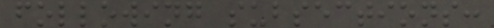following subsections:
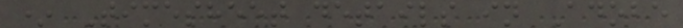* Timesheet details in Adobe
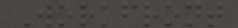Workfront
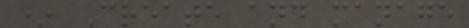* Create and manage
